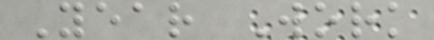Year Work
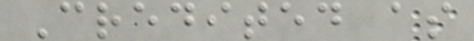Credited as
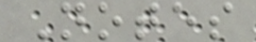Notes
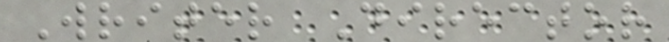Writer Director
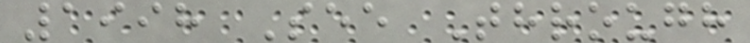1998 See Through
